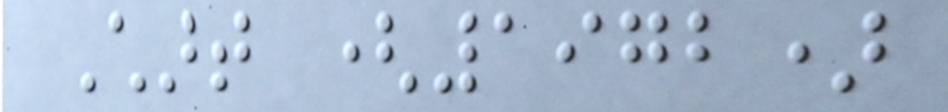Chart (1972)
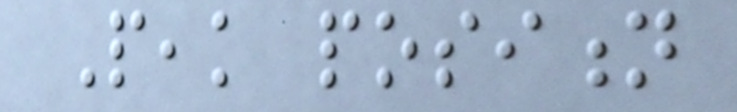Peak position
